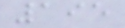195
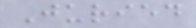Juried
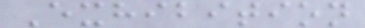Exhibition
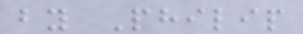by Philip
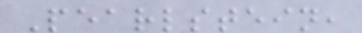Pearlstein,
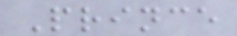Prince
